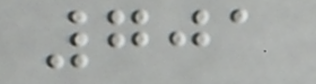701
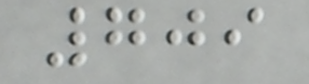709
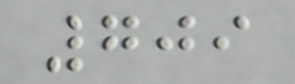709
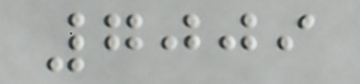7009
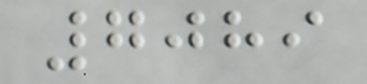7089
